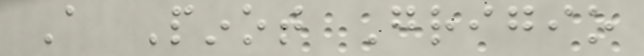A Pinot Grigio
